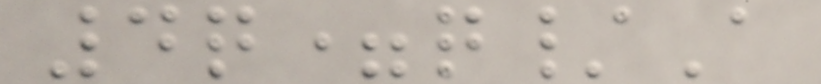4q=q/A
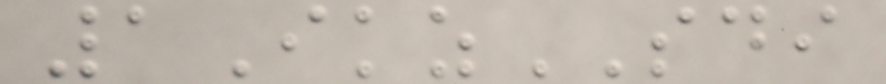1IkzSDI
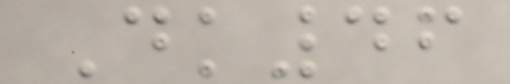Dk46
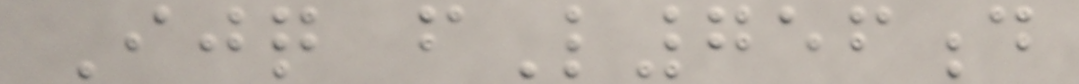Ijq fL756d
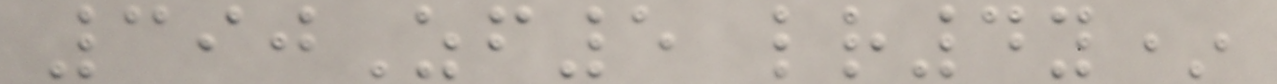390Zf5 lr4y*
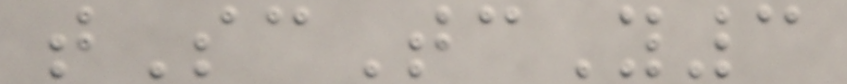tScTcY3
